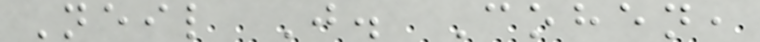Neil J. Cohen,
